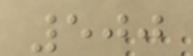500
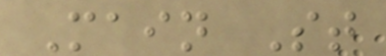Main St
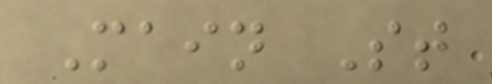Main St
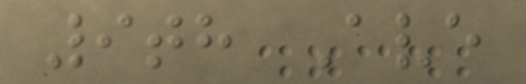9th Ave
